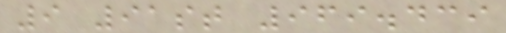9 91st 969.439
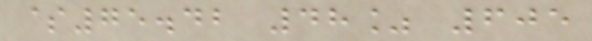$75.42 48% 605
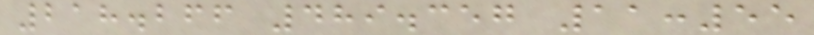218.266 489.357 11:55
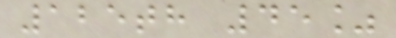125th 45%
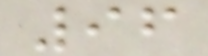96
